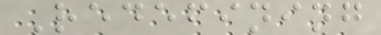Redefining
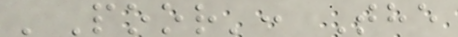'Poor': The
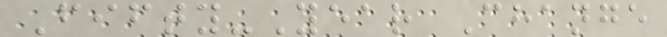Fifty-Year Change
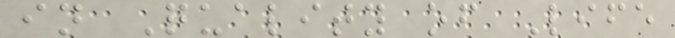in Quality of Life
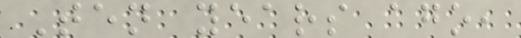Ten years ago,
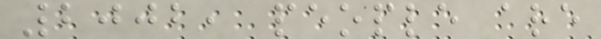2002, people are
